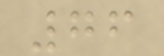76
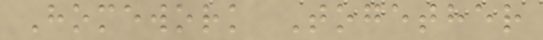Homework Together
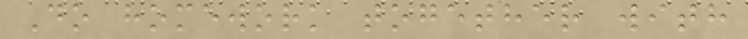Do homework together with
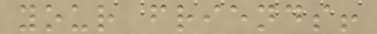your friends!
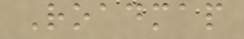Roadmap
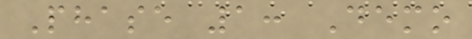Phase 1: Demo
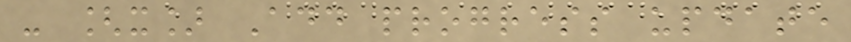- [x] Add progress update
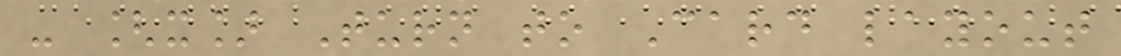- [x] Turn to Card layout
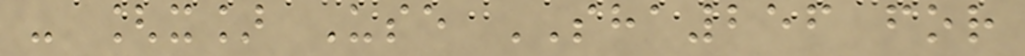- [x] Use SHA256 for
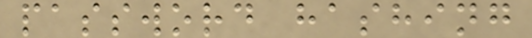password hashing
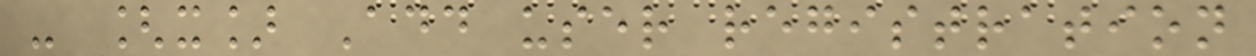- [x] Add user registration
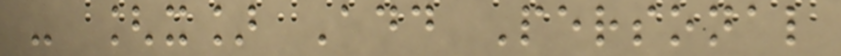- [x] Add Personal
